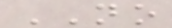NO
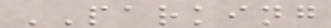PARKING
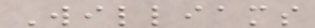Williams
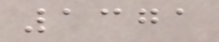1371
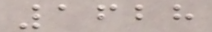1628
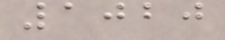1020
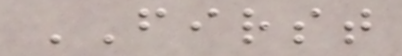FIRST
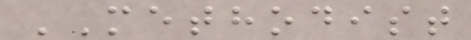METHODIST
